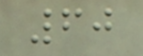60
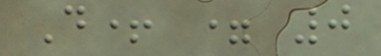D+ = 0
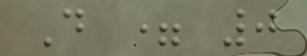D = 0
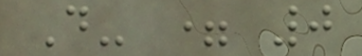D- = 0
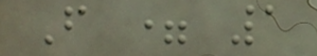F = 1
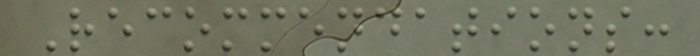Recommendations:
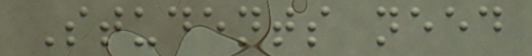Students need
